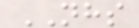NHS
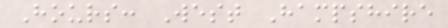Hours: West Hampshire
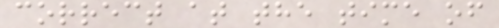correct at the time of
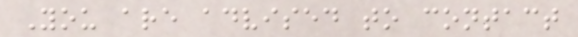You are advised to contact
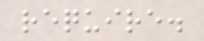require.
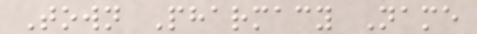Town Pharmacy Name
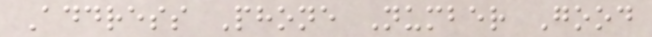Address Phone Number Good
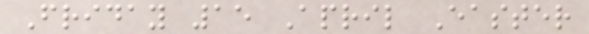Friday 15 April Easter
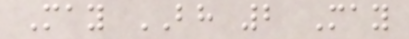May BH 2 May
